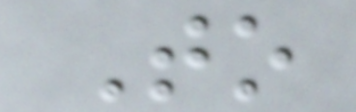To
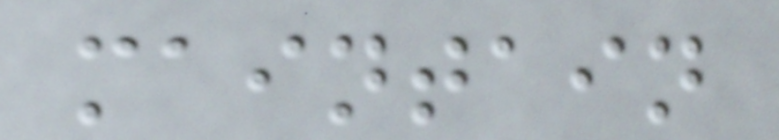maintain
